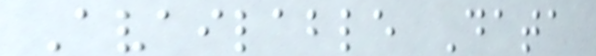Available Data
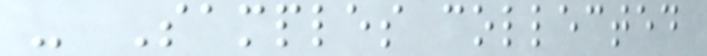- Samples collected
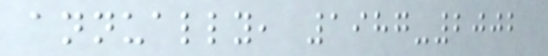annually, 1987-2002
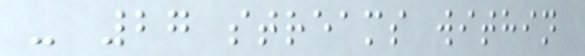- 27 streams within
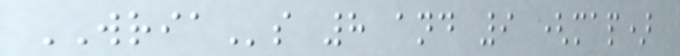WRIAs 8 and 9 (map)
